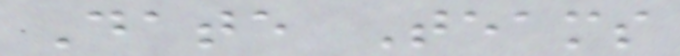Date Teams
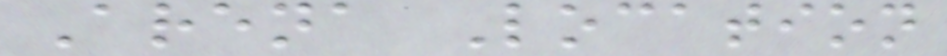Arena Location
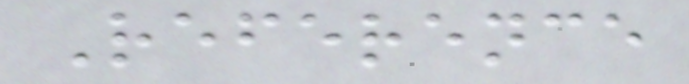Reference
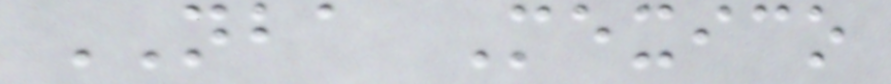NBA Mexico
